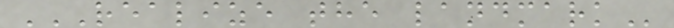REALIZE THE LANDMARK
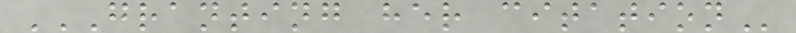GRANTING HER CITATION
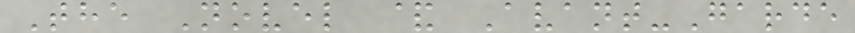The Novel & Avant-Garde
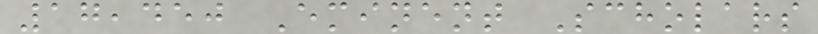17,450 Eminent Scholars
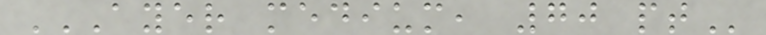AYER MEDIUM, 70 PT
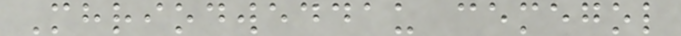Mhriodweddau cemegol
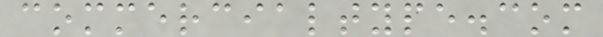commercialtype.com
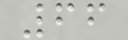66
